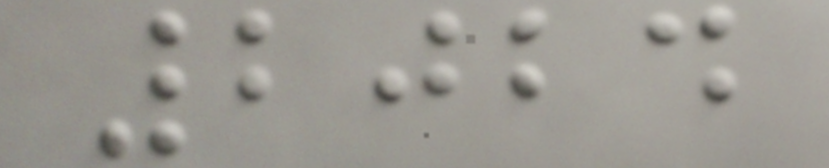2024
